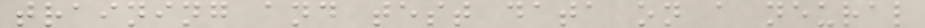training and test data on a neural
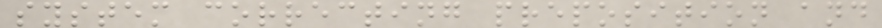system correcting preposition and
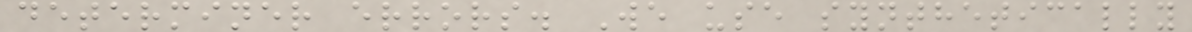determiner errors. We use synthetically
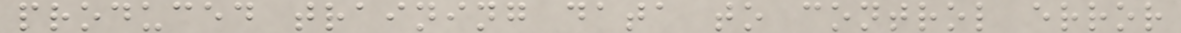produced training data to control error
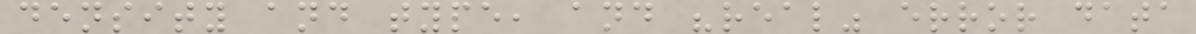density and type, and "real" error data
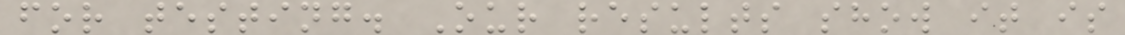for testing. Our results show it is
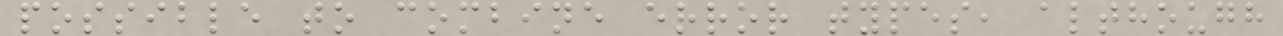possible to combine error types, although
